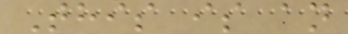This is an
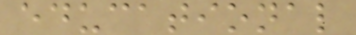educational
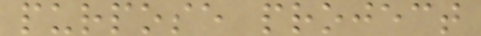purpose project
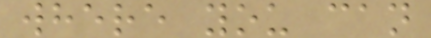where you can
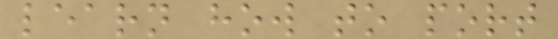learn how to port
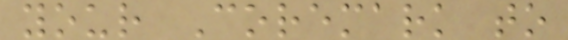your Coremark to
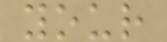your
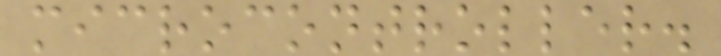microcontroller.
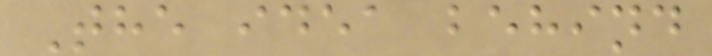The idea behind
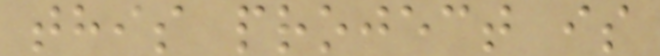this project is
